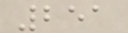251
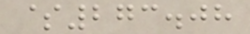$273.08
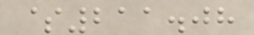$211.08
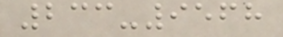233-9568
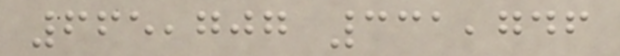665,707 331,746
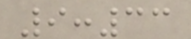9:33
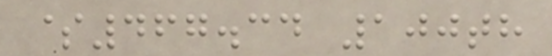$467.34 100th
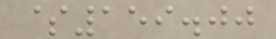$159.00
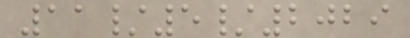11/5/2029
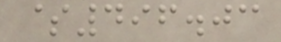$496.03
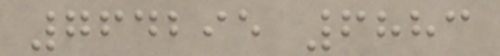764295 6883
